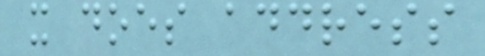it does address
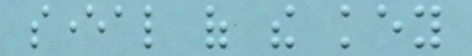several of the key
